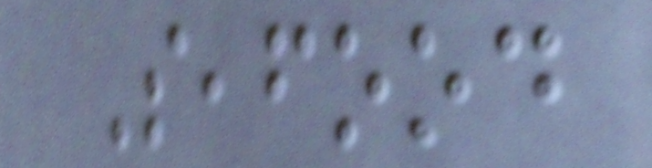Seafood
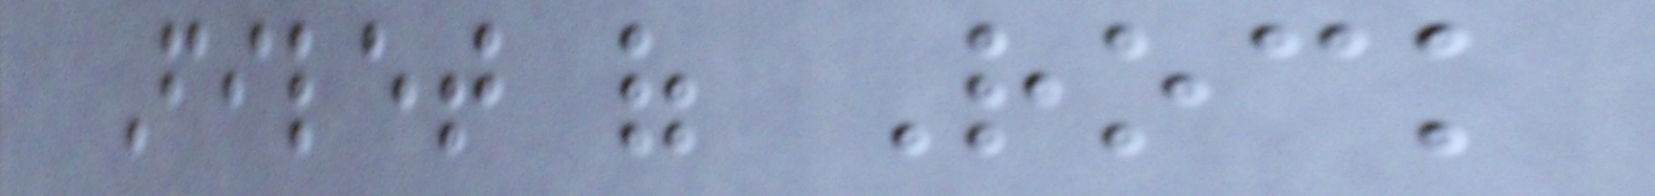Filet of Rock
